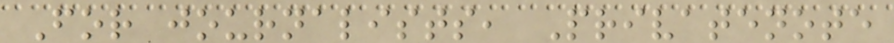For journalists, Privatenote
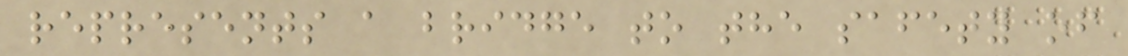represents a bridge to the safety of
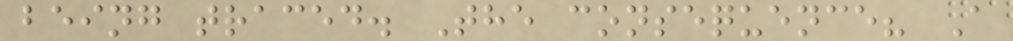being traced. The consequence? A
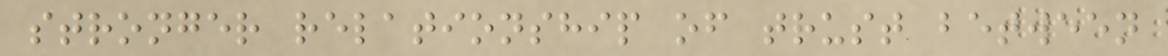stronger relationship of trust between
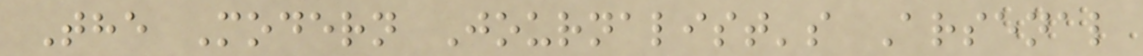The Modern Journalist's Arsenal
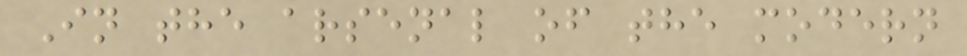In the arsenal of the modern
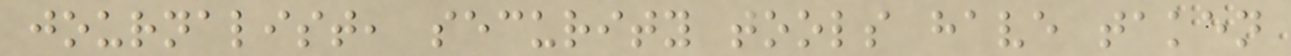journalist, security tools have taken
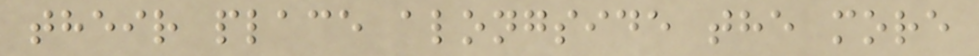their place alongside the more
